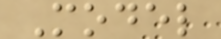Model
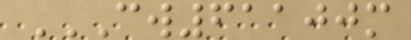CW61100M
